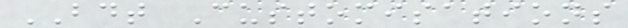BDT Customisations
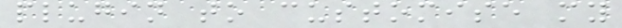plugin to customise my
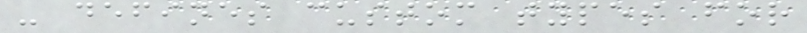- defines custom types for
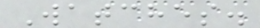Watches.
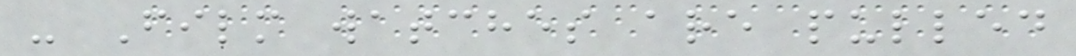- Film watches are pulled
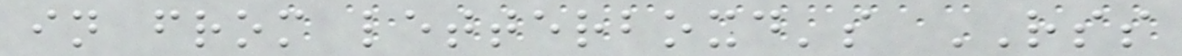in from letterboxd's RSS
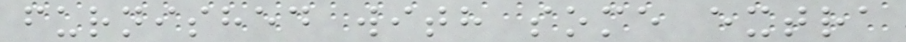furnished with some extra
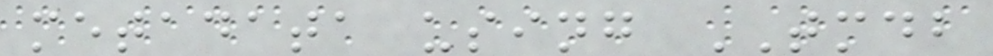metadata using TMDB
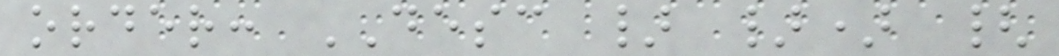order: DESC } }) {
